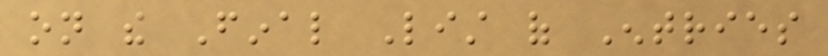on the Final List of Entries
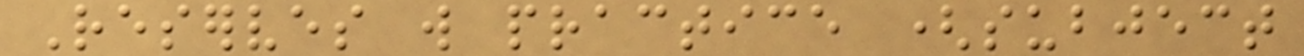Reserves will practice (subject
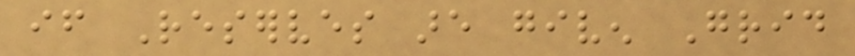if Reserves are given Grid
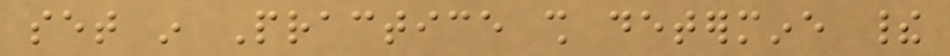set in Practice shall determine their
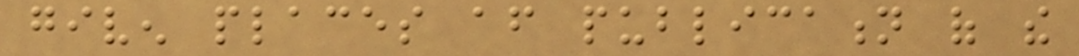given places after publication of the
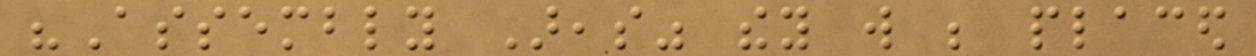"Assembly Areas" they will be placed
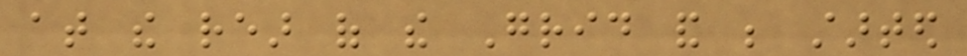at the rear of the Grid and be started
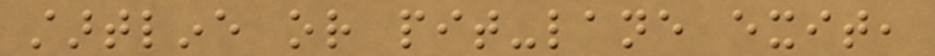startline or pit-lane exit,
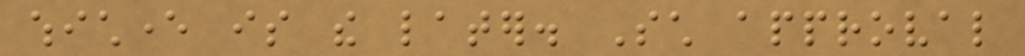whichever is the later. Such approval
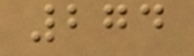274
